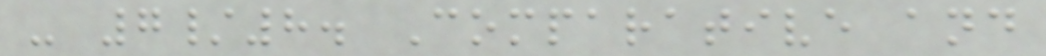- 7/8. Comparative and
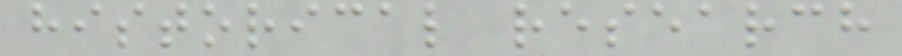historical research
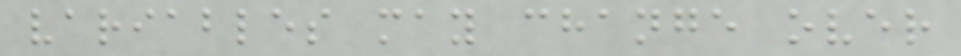variables may change over
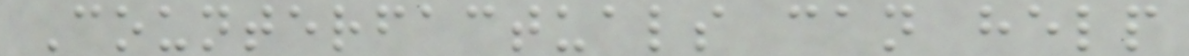Counterfactuals can help
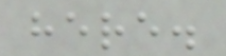here.
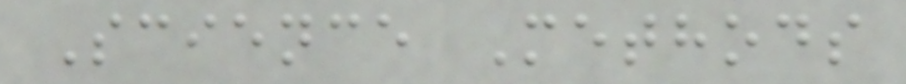Science Methods
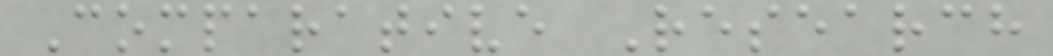Comparative Research
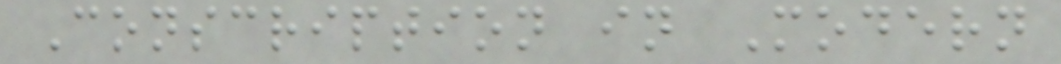Conscription in Modern
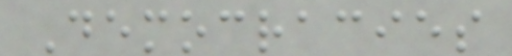Democracies
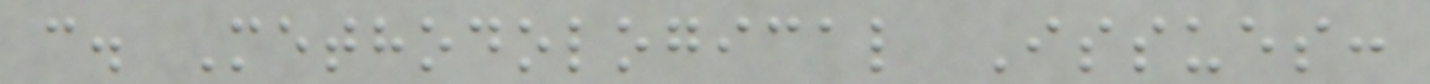c. Methodological Issues:
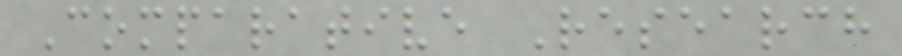Comparative Research
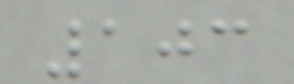103
